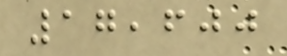17,600
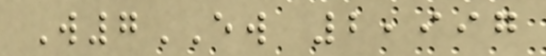W7EW 2,997
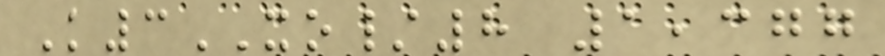K3XO/8 1,377
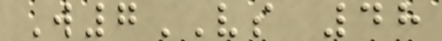W7VS 48
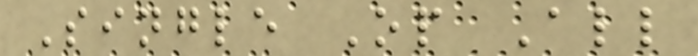Single Op All
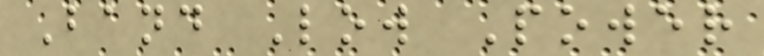Band Low Power
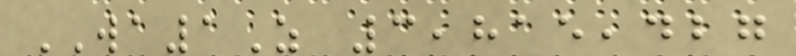WA1Z 3,815,427
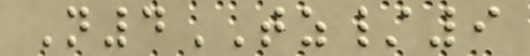N4TZ/9
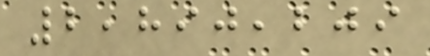2,890,209
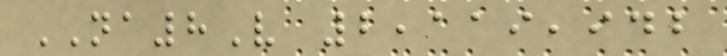NA8V 2,119,942
